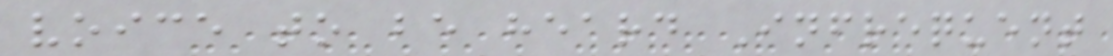voice to be heard Infrequent
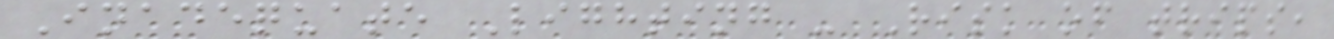Inadequate Lighting - Risk of trips,
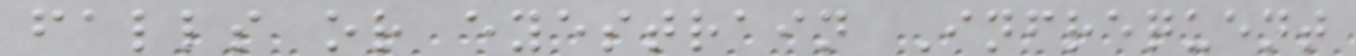falls or eyestrain Infrequent
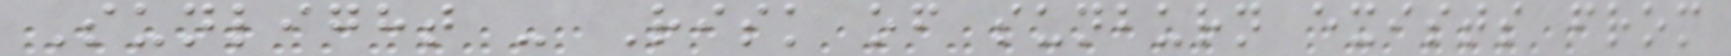Sunlight - Risk of sunburn exists from
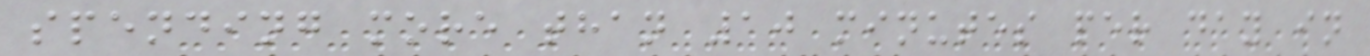spending more than 10 minutes per day in
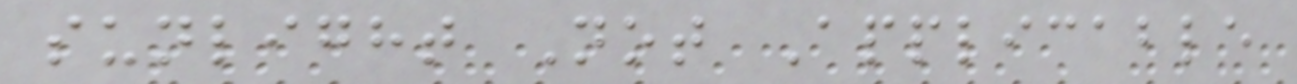sunlight Not Applicable
